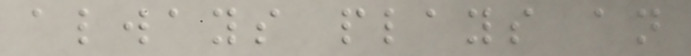always plays an
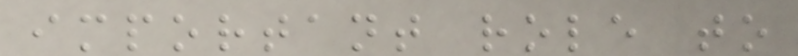important role to
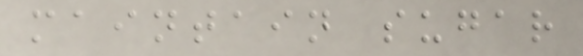maintain sugar
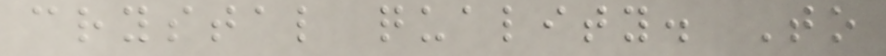crystal quality. To
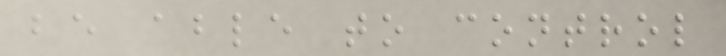be able to control
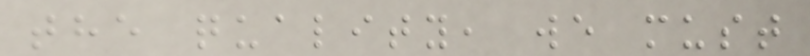the quality, we must
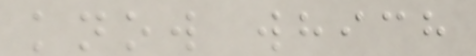know which
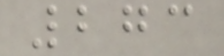273
